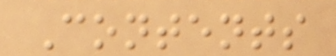Contents
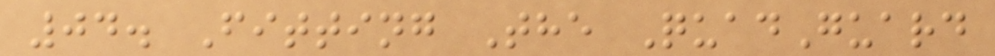04. Fitting The QuadGuard
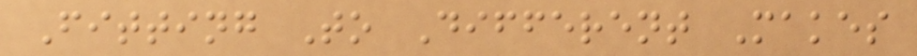Fitting To Different Makes
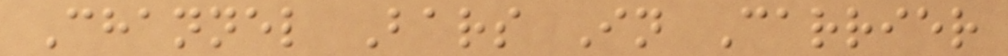Channel Bars In Carrier
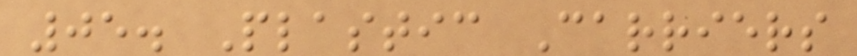05. Plastic Carriers
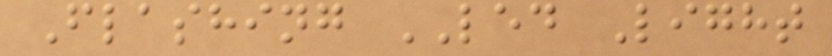Flashing LED Light
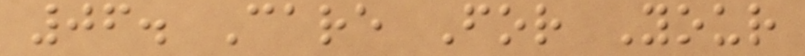06. Care For Your
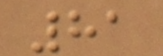81
